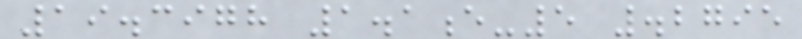19.3978 1.1e-5 .2795
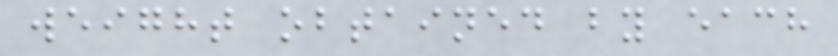weight obtained by each
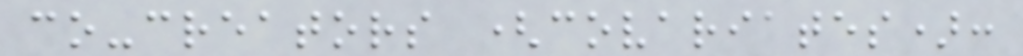co-creators (covariates):
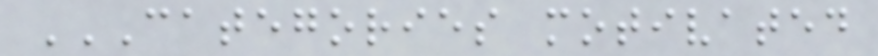CATEGORIES MOTIVATED
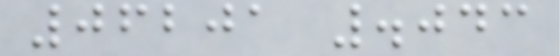06201 .043
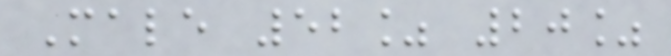Male 52% 20%
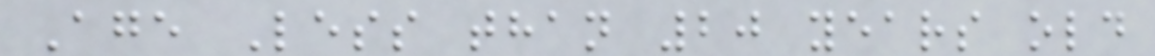Age Less than 20 years old
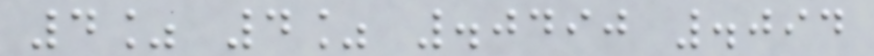4% 4% .0490 .094
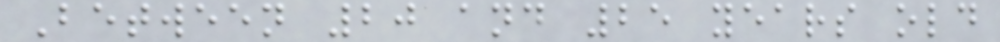Between 20 and 25 years old
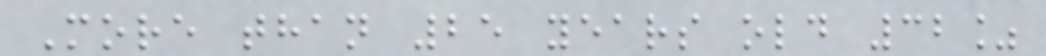More than 25 years old 32%
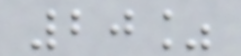20%
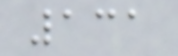131
